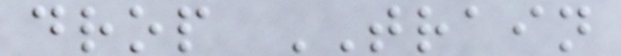drop TRAIN
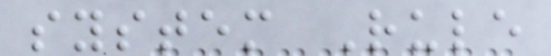system Rule
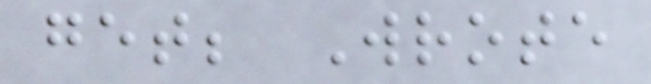get; Wrote
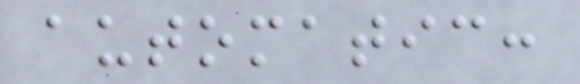automatic:
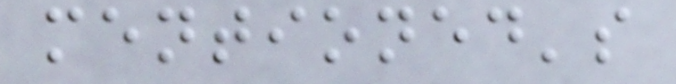mentioned's
